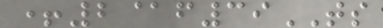+2@f39TS
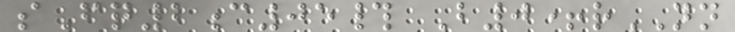sFq2c05# B0+rNN
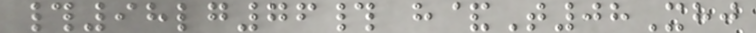#98lg76# h&T08Xhj
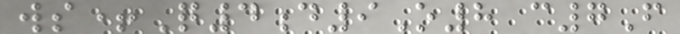ws+Q4d9O8 c7F
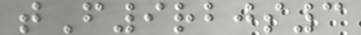tF9rbjs3
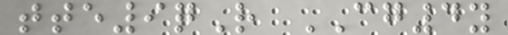tte9qR CG4y
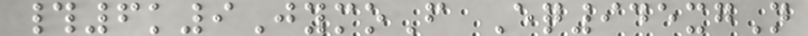#6k9JymoF Eq945xgN
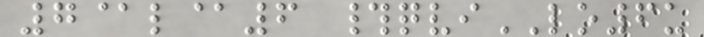7@l@6 #qviLO6u
